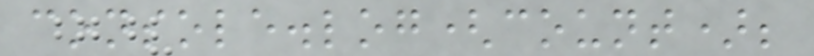console.log(count);
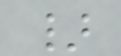}
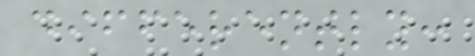differently:
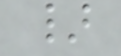}
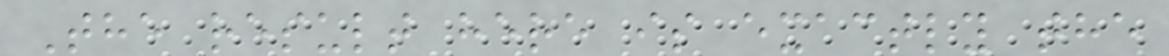The result here is exactly the
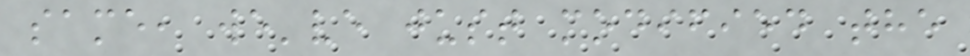same, we've just modified the
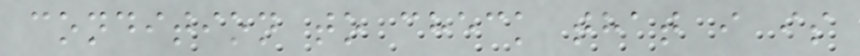condition to check that i is
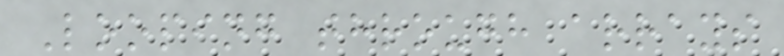Looping through arrays
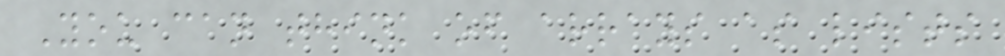You can think of arrays as lists
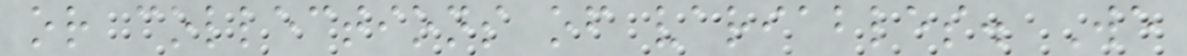or collections of variables. We
